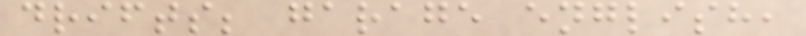drifts; garage english,
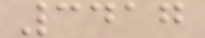3417
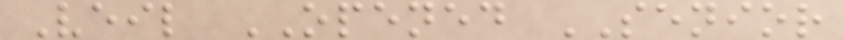Veil OPENED SENIOR
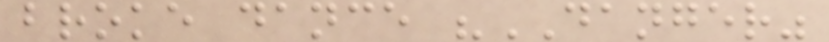broke dance "DANGER"
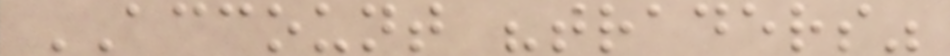ACCOUNT "traders"
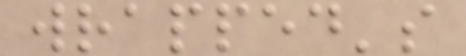wrapped's
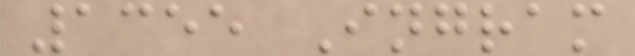1355 Ingram
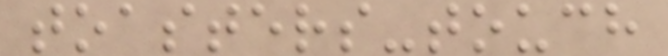toasters-touch
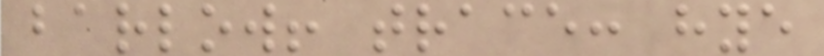barlow! trace: hye
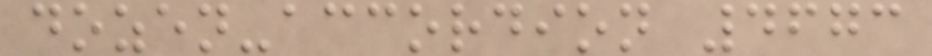dozen-accordion 4673
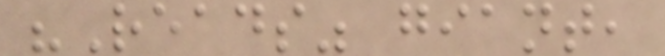"Reads" giant,
